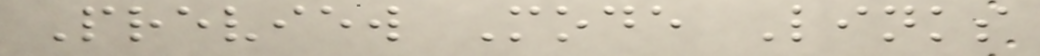Preview Mode Links
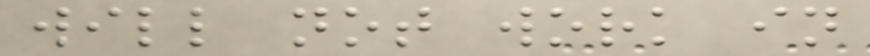will not work in
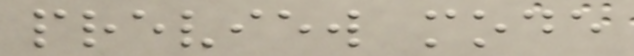preview mode
